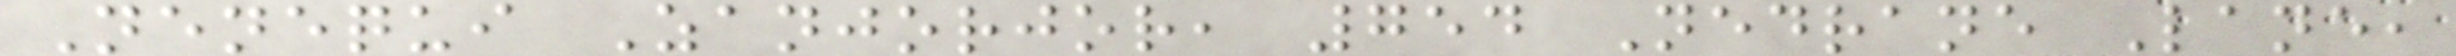Nenequi Zanjorjor, 754 Nedrane Lane,
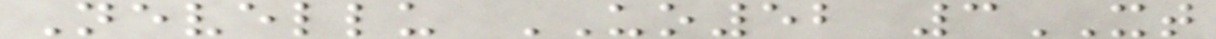Nevellu UO52 3XT
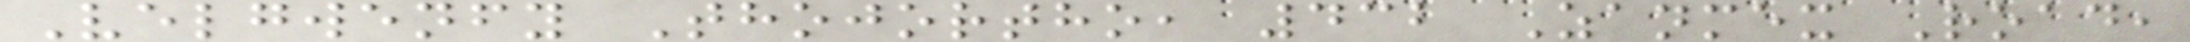Velgwenfy Thojortho, 432 Zanmex Road,
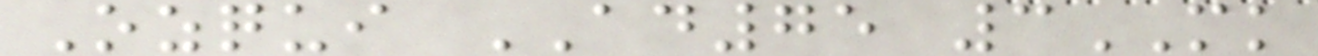Ozqui AD75 3MK
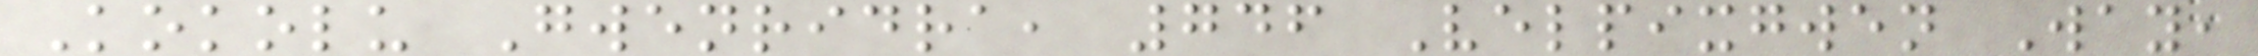Kokolu Gwenridra, 746 Velpixgwen Way,
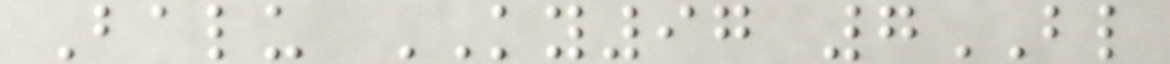Balu KY97 7BL
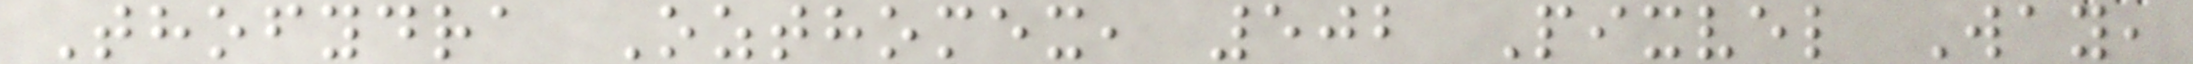Thofydra Ozthomex, 502 Pixvel Way,
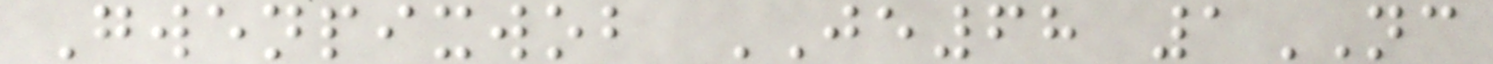Gwenpixwob JE68 1NC
